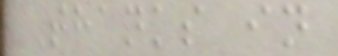Thanks in
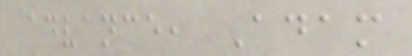advance, Adam
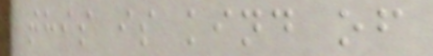this is kind of
